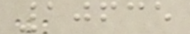10635
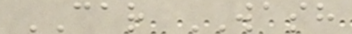CAR WASH
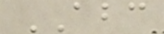ABC
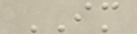IM
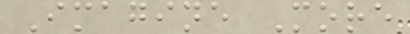Imagine More
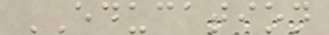EDUCATION
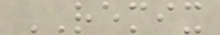REMIX
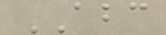ABC
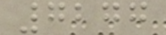7277
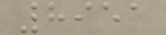8951
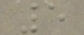5
